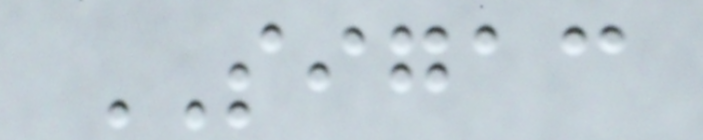SIGAC
